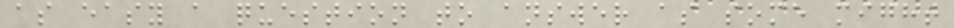as easy a question to answer as some might
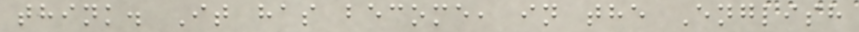think. It has become, in the English
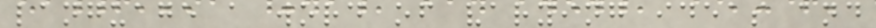language a word of varying ideas and
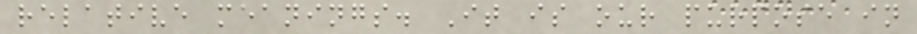relative meanings. It is our purpose in
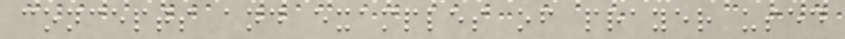concepts and examples of prayer used
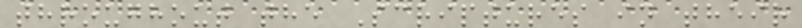throughout the Scriptures in their
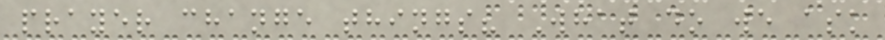prayer change things? What do we ask
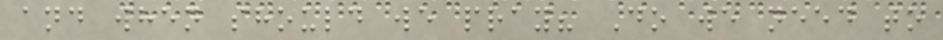and when should we pray? Do we need to
